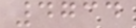4734
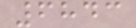6843
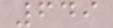649
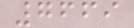7669
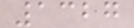1327
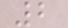2
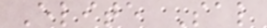Elite Sal
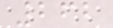262
